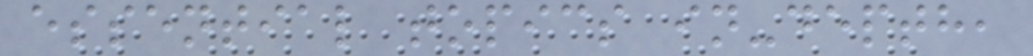essential topics in-depth,
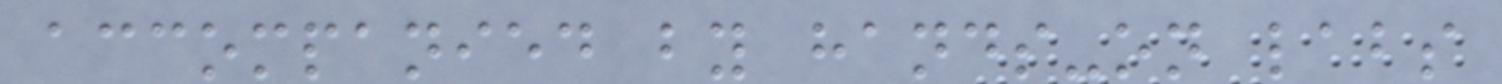accompanied by hands-on labs
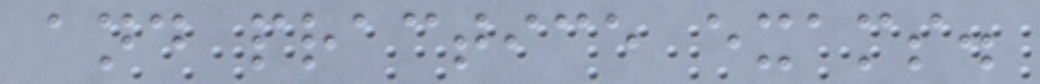and practice exams.
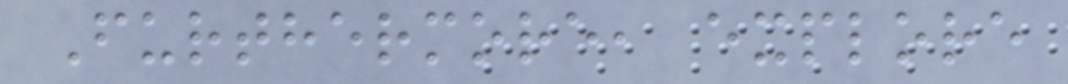Furthermore, explore
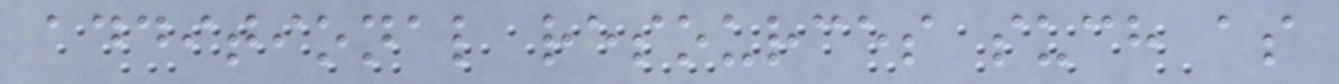additional resources such as
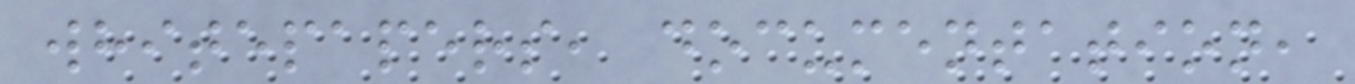whitepapers, documentation,
